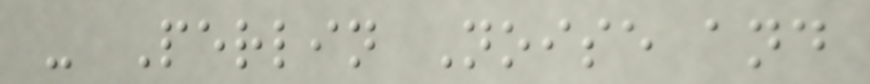- Perlin Noise and
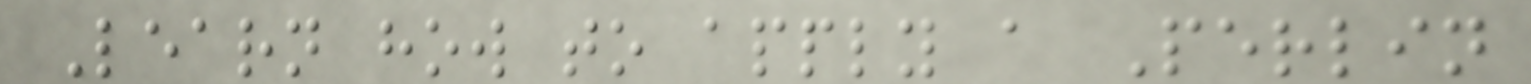Learn how to apply a Perlin
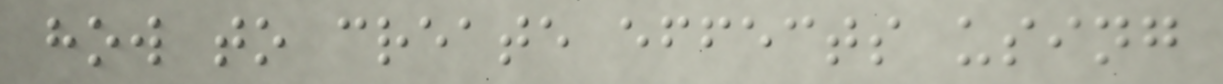how to create effects using
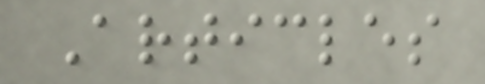Articles
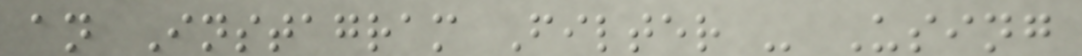an Instagram Filter - Using
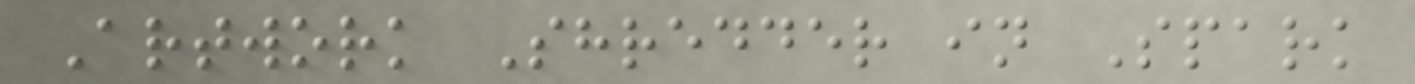Artwork Shredder in Spark
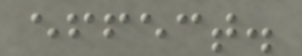effect.
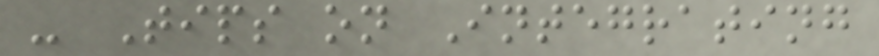- Tips on Integrating
